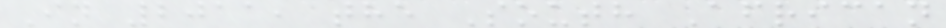In 2011, the South African
